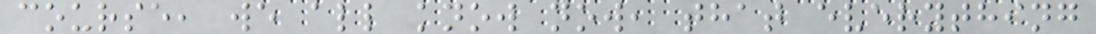course, we all know now, that everything
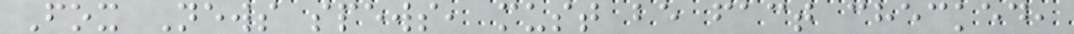Fox News spews, must be fact checked,
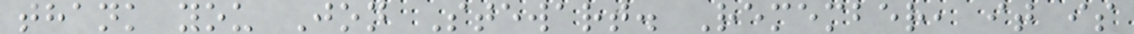thank you Jon Stewart. Remember, it is
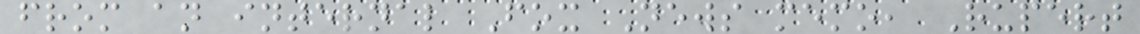from an internal Fox News memo, Rupert
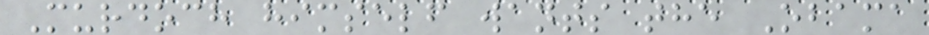Murdoch himself wants the Obama
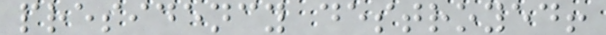presidency destroyed!
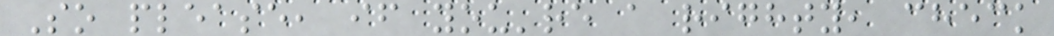So please, if you're a righty, check
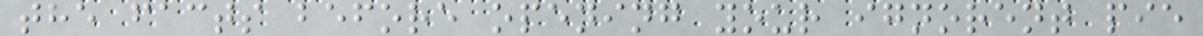the facts before opening your ignorent pie
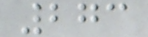273
